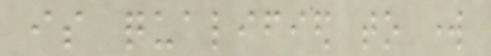is qualified to work
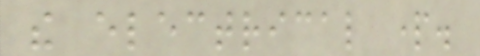the electrical part.
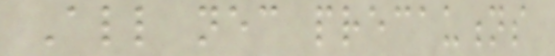All necessary precautions
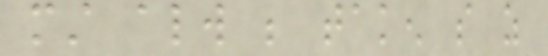must always be taken so as
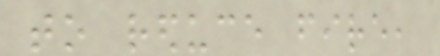to reduce fire,
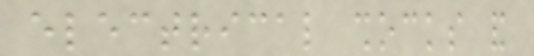electrical shocks and
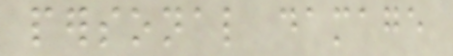personal damage
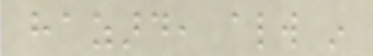hazard, always in
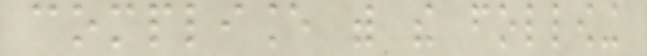compliance with the following
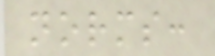norms:
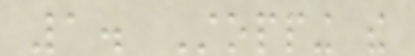1. Stopping the
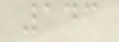143
